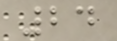24
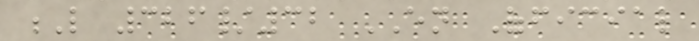L 326/32 EN Official
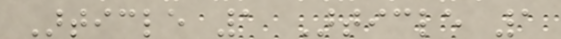Article 1 Article 1
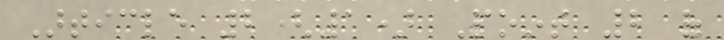Article 2(1) Point 2 of
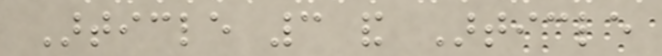Article 3 and Article
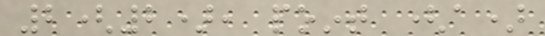2(2), point (a)
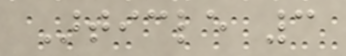Article 3
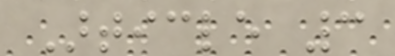Article 3
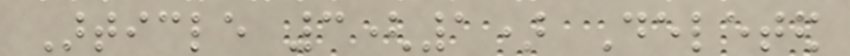Article 3(1) Deleted
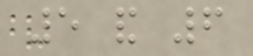5 and 6
